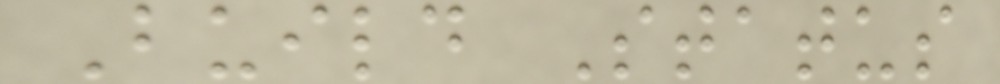Build Status
